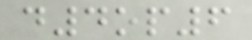d4op6
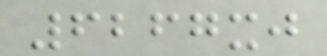6267xj
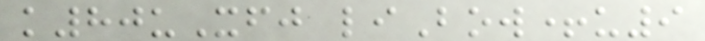k80uXfj liBow+u9
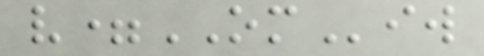v=OMiw
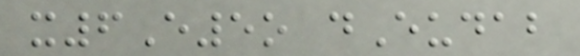x6E5o dEudab
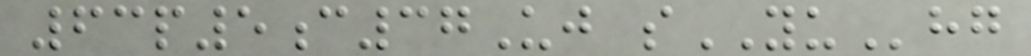63p5c37Uj sYUhg
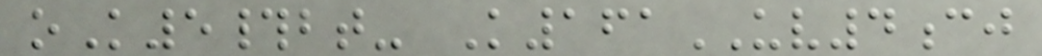oK5#bt- K161UV4cj
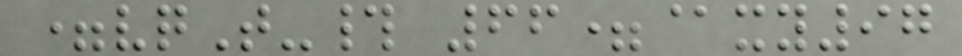=vqT-# 66=@xy97
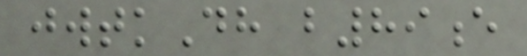jwtkDh b89e
